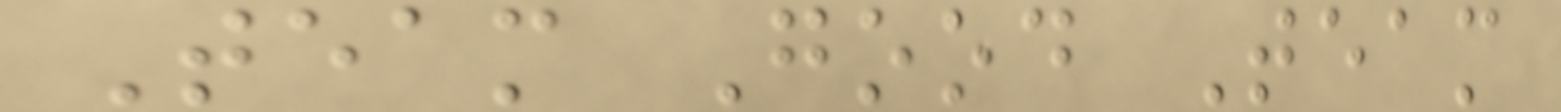Team Good Team
